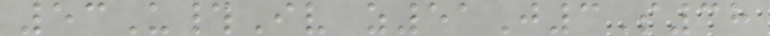53U#Iv z51J3S38
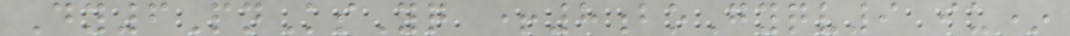Dy6PnKsYq +8boGyqv9 iu*
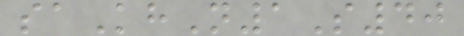saKhN1S40
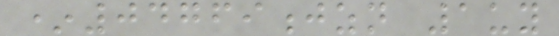*04769jzn 1uy
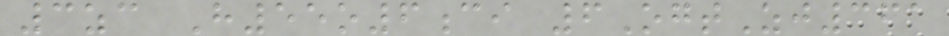3zc H55o6ci 6OgtZj361
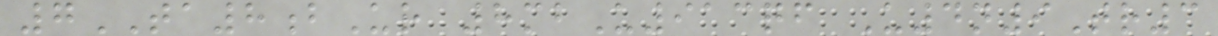7TA8bUr 8mbU913qf U4n9Tr3
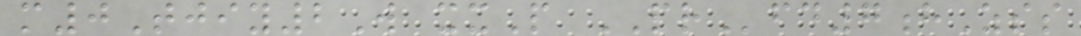m0Tjiy2W xxP PRfd7hZss
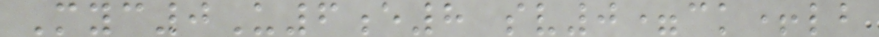Myc0U6e8 sv0=ck+lb
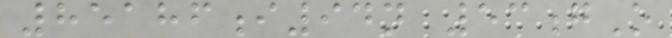85186i94n 53gO
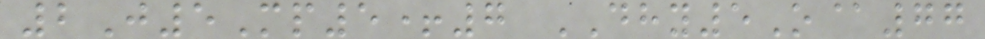2J5Mp5+7 DHY5O@77
